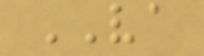VA
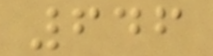646
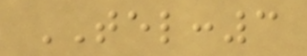TEL:3
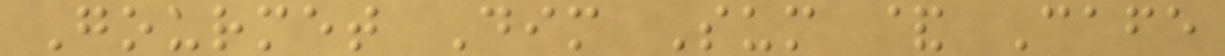Gourmet Dim Sum & Cafe
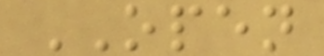OPEN
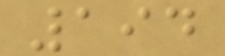194
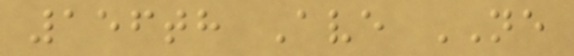156th Ave NE
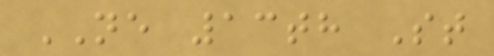NE 13th St
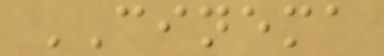CINEMA
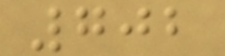702
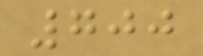700
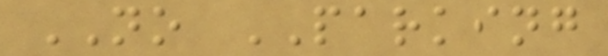NO PARKING
